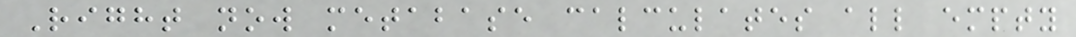Right now metabase calculates all empty
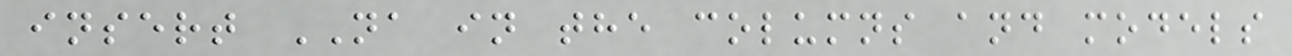insert NA in the columns and models
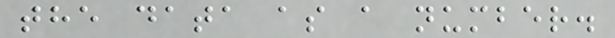the data as a number.
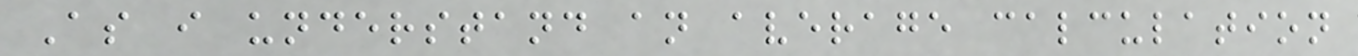As i understand an average calculation
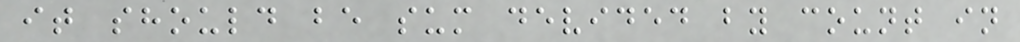it should be sum devided by count in
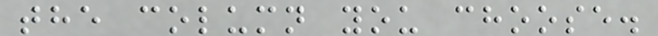the column you choose.
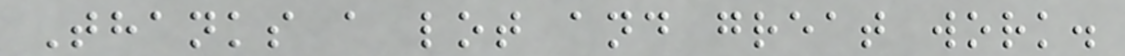Thanks a lot and great work.
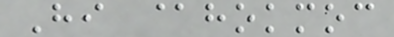Hi @hokmoc
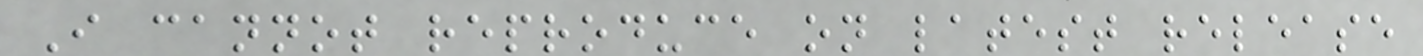I cannot reproduce on latest release
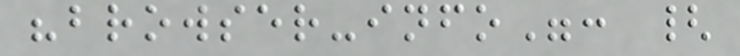"browser-info": {
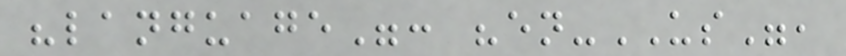"language": "en-US",
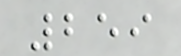259
